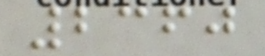2360
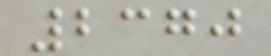2370
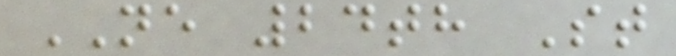NE 24th St
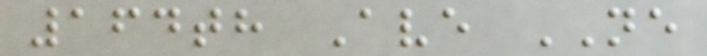164th Ave NE
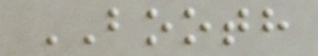BOOTH
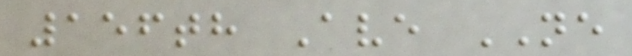156th Ave NE
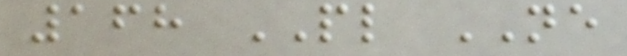168 PL NE
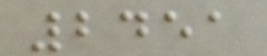2451
